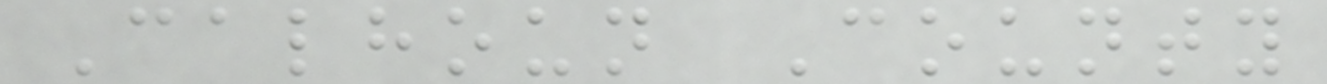Calhoun County
